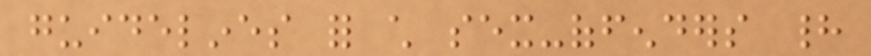guidelines for child sex-offenders had
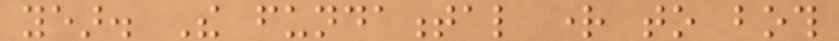year. The fundamental right to both
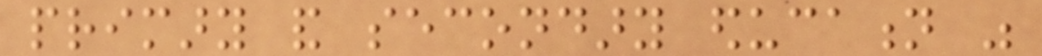primary and secondary education was
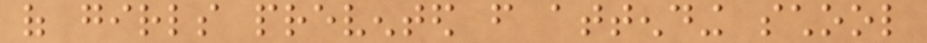of girls prevented from attending school
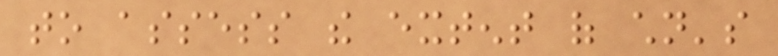to assess the extent of children's
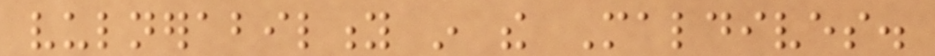vulnerability in the Maldives.
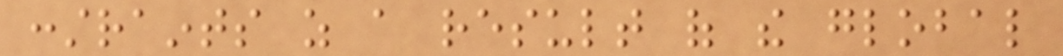constraints as a result of the global
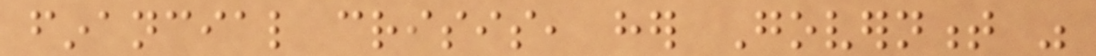financial crisis, her Government was
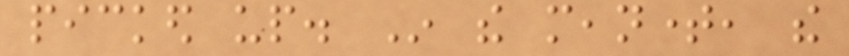picked up. In the meantime, the
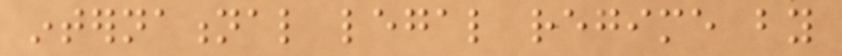international legal regime by
